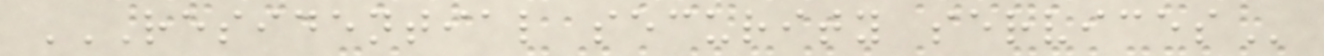RESIDENTIAL SECURITY SERVICES
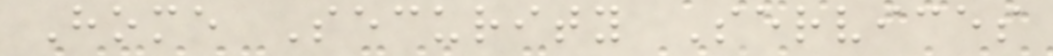Home Security Services
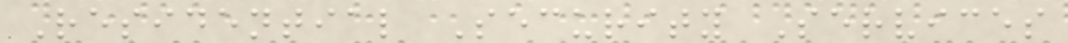Residential Security Services
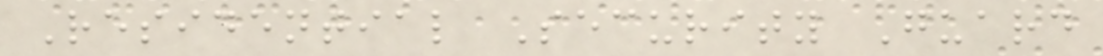Residential Security Guard
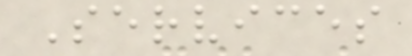Services
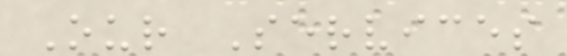Our Services
